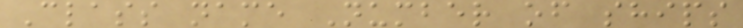Class name Number of ships
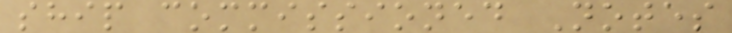ship commissioned Notes
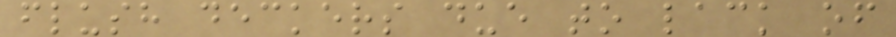flush deckers due to lack of
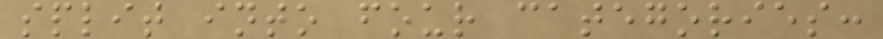split into four categories:
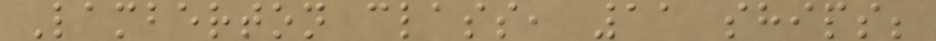Lamberton class, 11 ships;
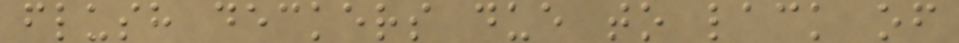flush deckers due to lack of
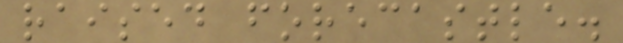raised forecastle.
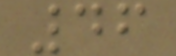46
